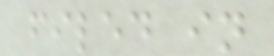filed in
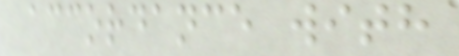accordance with
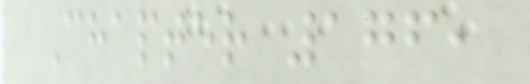Chapter 176,
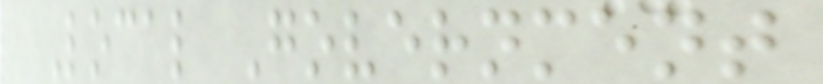Local Government
